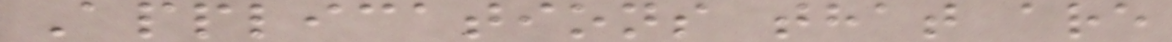Applications that are
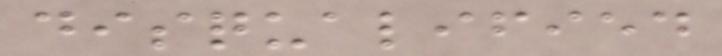disqualified
